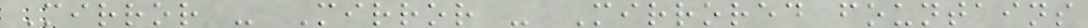Mirror - Mirror - Mirrored fountains
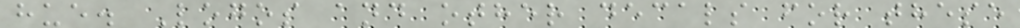hue. Logos and other decals for these
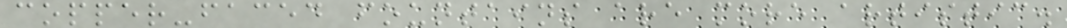copper-faced fountains are more artistic.
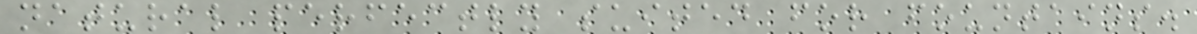natural perfectly suited for fountains.
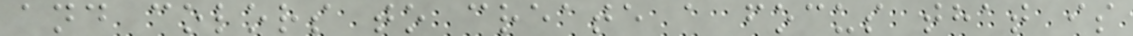and colors to create a focus that is
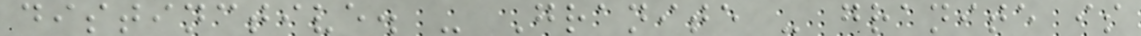distinctive. - Granite - granite is
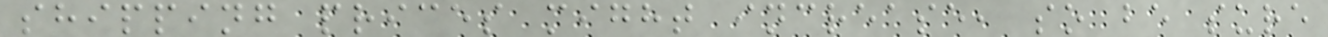shipping prices might increase, so be sure
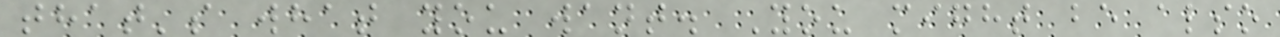that's what you want. You might be also
